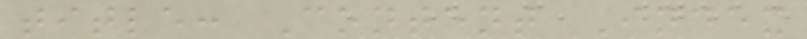title: Content Index
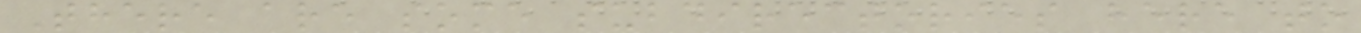There are some subdirectories here to
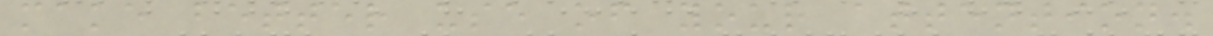make better use of your attention.
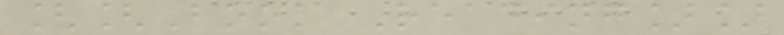[[Book Reading]]
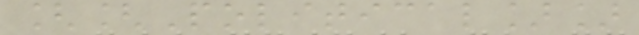[[Political]]
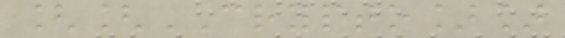[[CRYPTO]]
